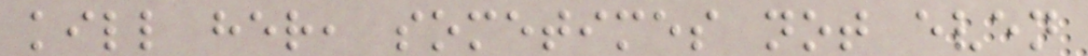kill her, sometimes not even
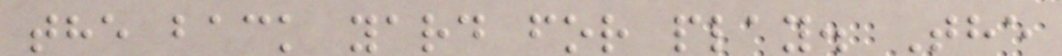the back yard for play. The
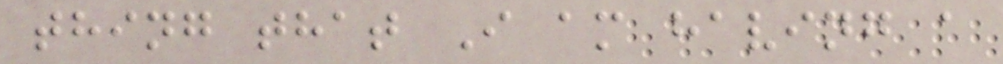thing that I am having a
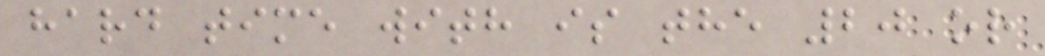hard time with is the 20 or
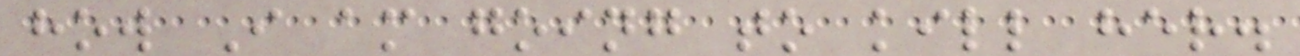how I am going to kill her.
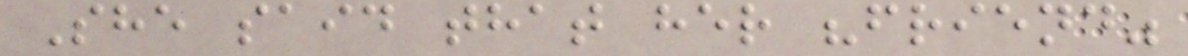She said that her "friend"
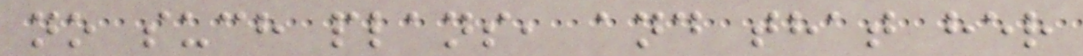no such plans, and that her
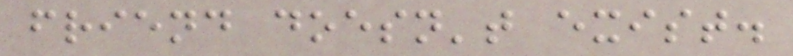friend doesn't exist.
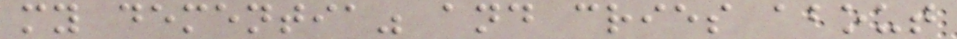my dementia" and cries about
